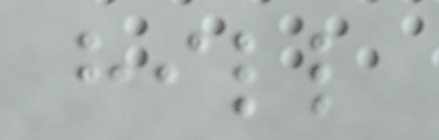hill
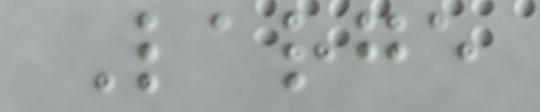Large
